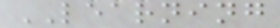LEARNING
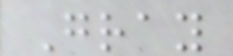Gray
